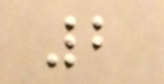2
